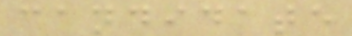candidate
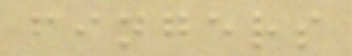fingers
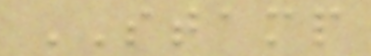STAMP
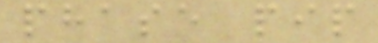phase pip
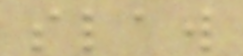slaw
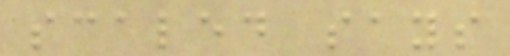scaled says
